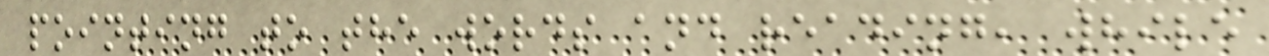pointing to the words and reading, while
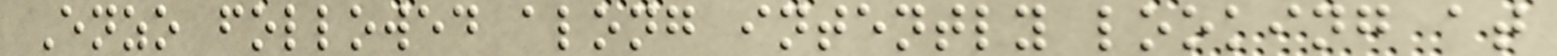Enzo followed along intently looking at
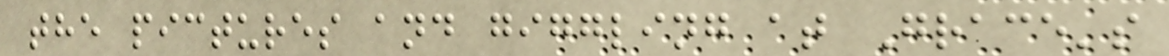the pictures and giggling at Grace's
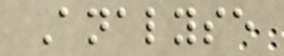Analyse
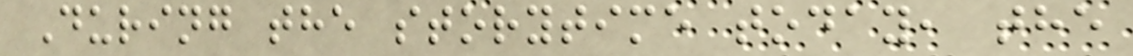During the storytime today, the
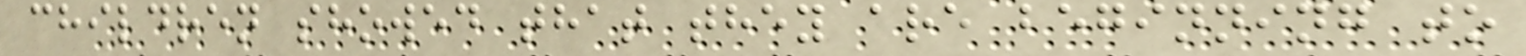children showed that they are beginning to
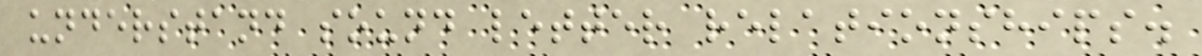understand sound letter relationships.
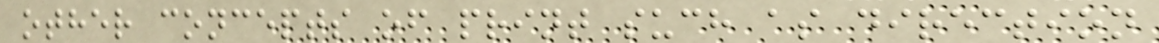other concepts of print such as direction
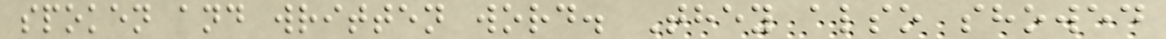spoken and written word. They also showed
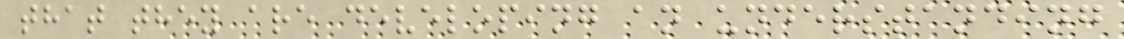that they are developing an understanding
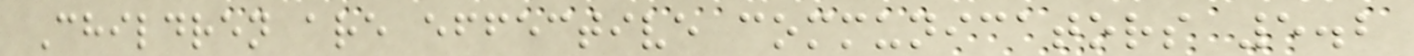Children are effective communicators 5.2
